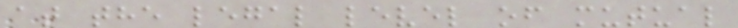at the legal level of mutual
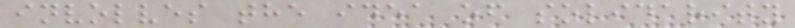involves the idea of solidarity
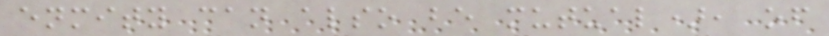enmity can also be mutual), of
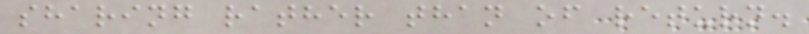sharing rather than of return.
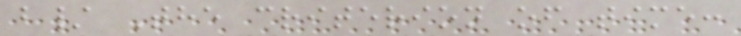b/ The criterion of time:
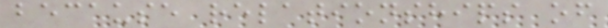because relationships of
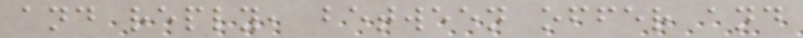and reply, between offer and
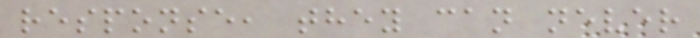response, they can never
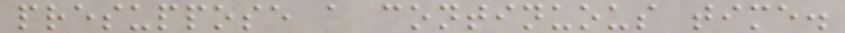presuppose a continuous time.
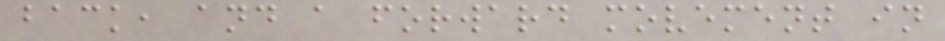back, and a forward movement in
